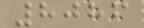8086
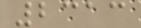2313
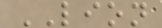LION
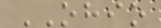OHIO
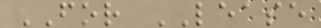FOR LEASE
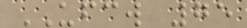UFCW 75
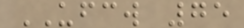UFCW 75
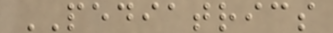PEDIATRICS
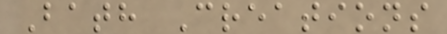Bath Creations
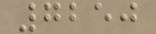7250
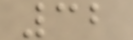32
